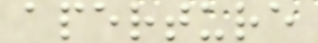aperture
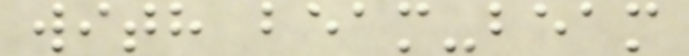with beam-beam
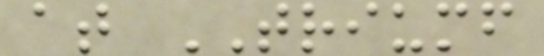at TRIUMF
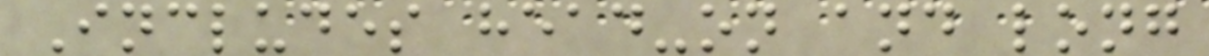Includes head-on and long
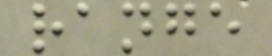range
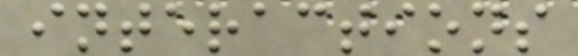interactions
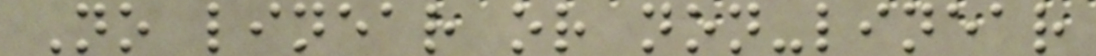No linear or non-linear
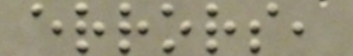errors,
